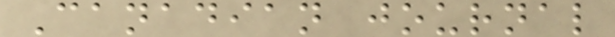Canadian journal
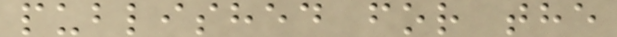published for the
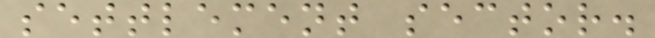settlement sector.
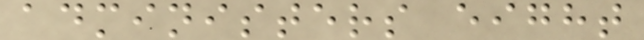administers eight
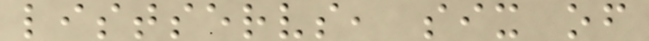listservs, six of
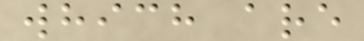which are
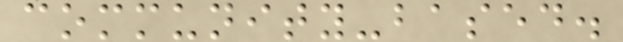community-based.
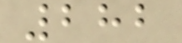282
